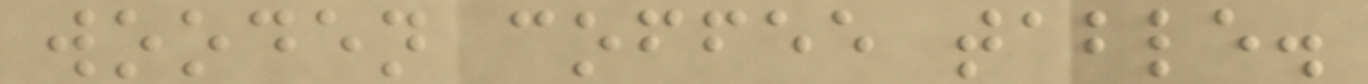wooden coffee table.
